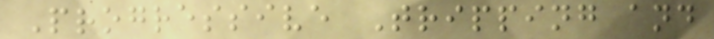Progressive Tripping and
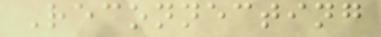Reconnecting
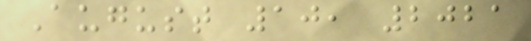August 10, 2021
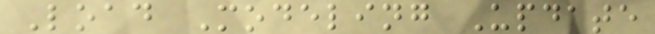Load Modeling Update
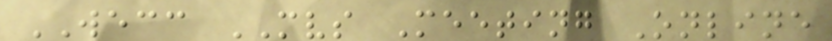WECC MVS Meeting Online
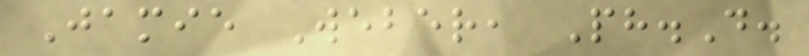Jamie Weber, Ph.D.
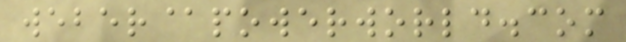weber@powerworld.com
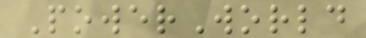PowerWorld
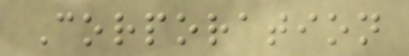Corporation
